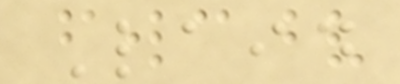Laid
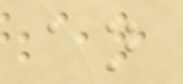an
